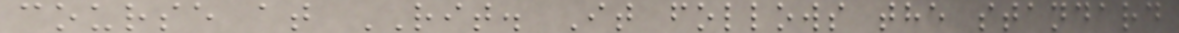course at RIT. It follows the standard
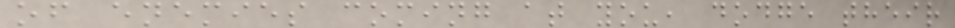of enemies coming at you, dodge their
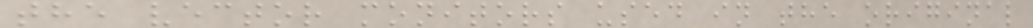the vector monitors used in the original
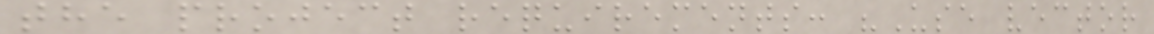the project requirements: "Use vector
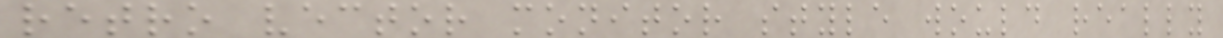retro vector monitor style would really
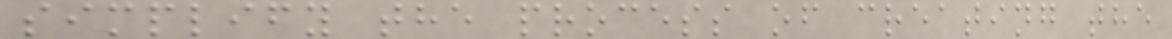simplify the process of creating the
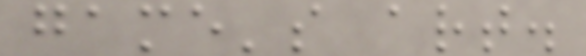game's art.
